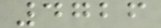4726
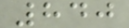840
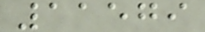11579
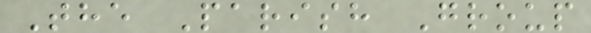The Parish Group
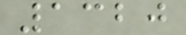1320
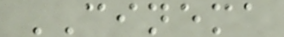CINEMA
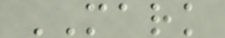MARK
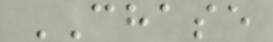CHASE
